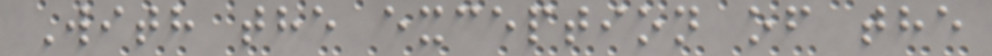With the exception of the
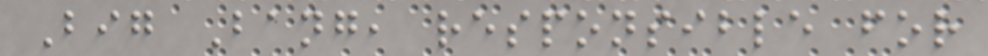Big Bang, responsible for
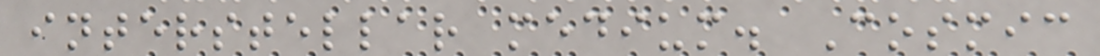interstellar medium. Cosmic
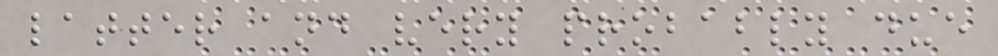latter and very probably due
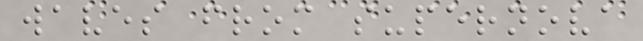waves from supernova
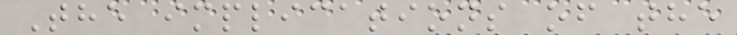The implications of the
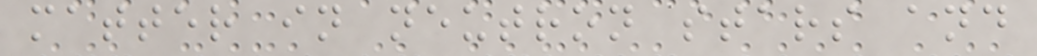matter in neutron stars and
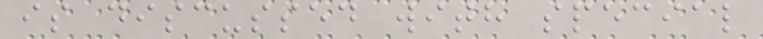is discussed with special
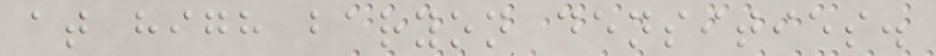at high baryon densities.
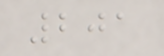201
